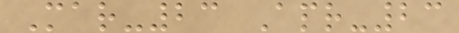Mar-23 Apr-23
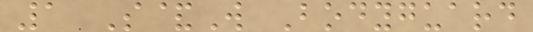1 S&W Bodyguard
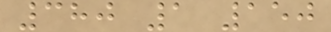380 1 150
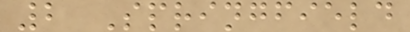2 Springfield
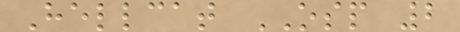Hellcat OSP 2
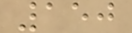150
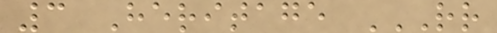3 Heritage RR
